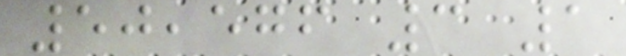50,576 3 1
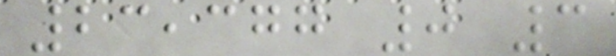23,377 0 3
